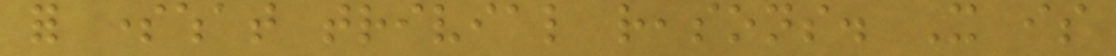for somewhat trivial reasons. It is
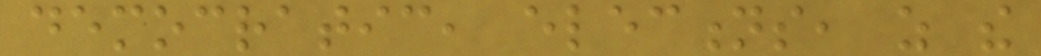democratic, elections, as the
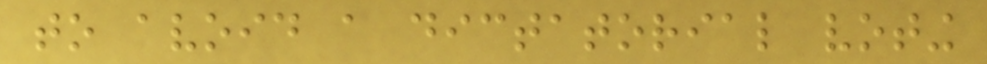to avoid a dictatorial voting
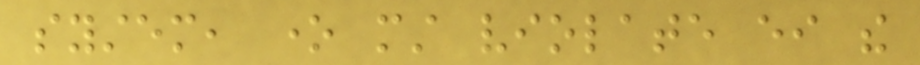system, one must violate either the
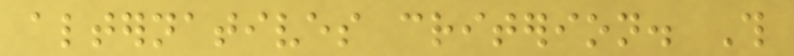alternatives criterion. This
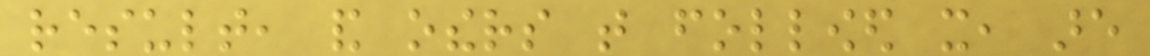result, and others that followed it, are
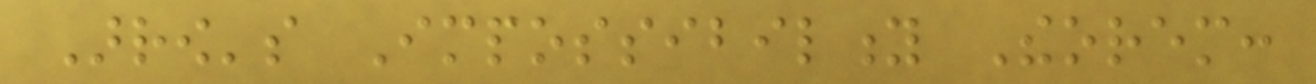Arrow's Impossibility Theorem:
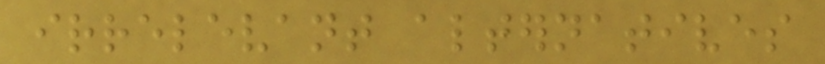irrelevant alternatives
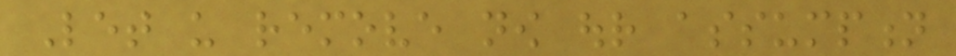Let us remove now our assumption
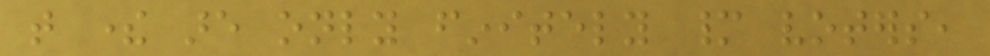that there are only finitely many voters,
